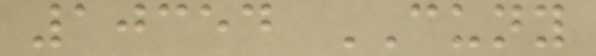10354 CUNY
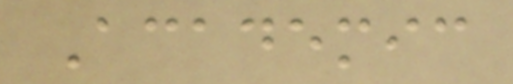Academic
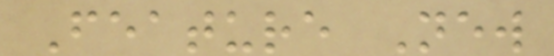Feature New
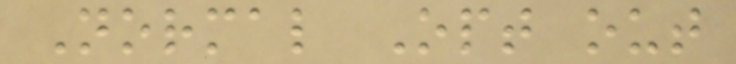Normal Opt out
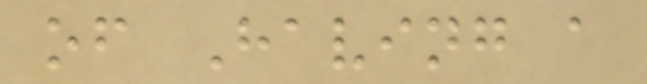of Having a
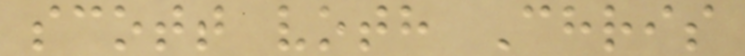scott voth Chris
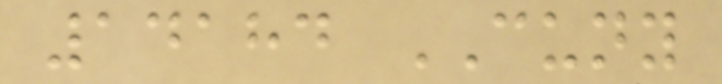14184 CUNY
